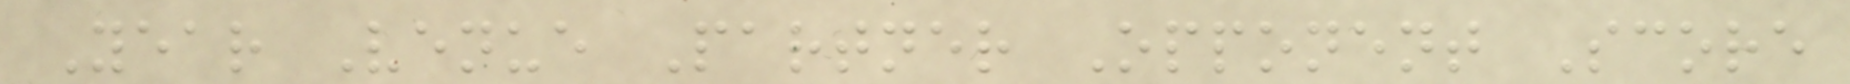Year Venue Partner Opponent Score
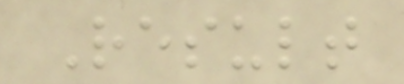Result
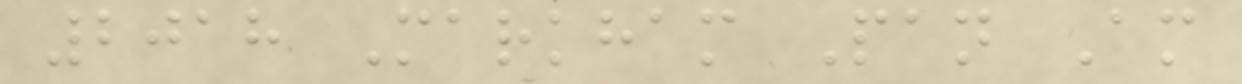2018 Markham Pan Am
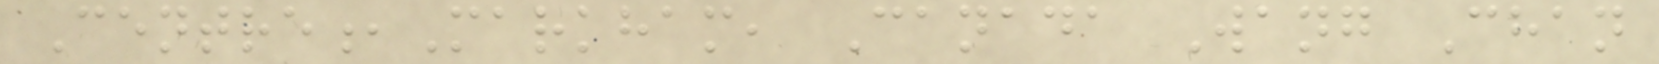Centre,Markham, Canada Wang Chan
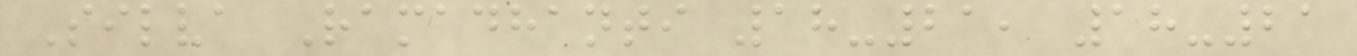Silva Ramadhanti 18-21, 18-21
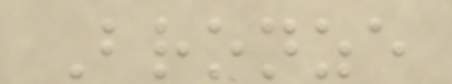Bronze
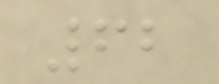62
